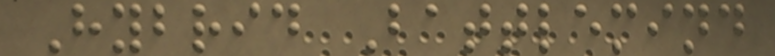Hybrid Battlemind
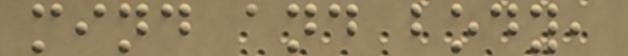mind and body,
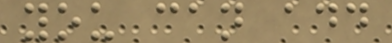you can add
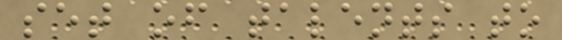set of talents to
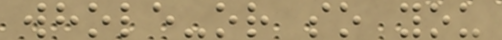whole-or so you
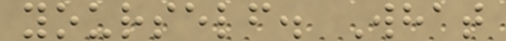yourself. What
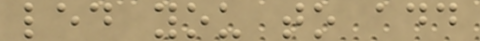led you to add
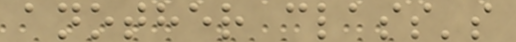another class's
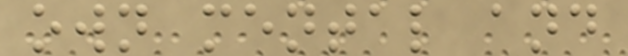own mental and
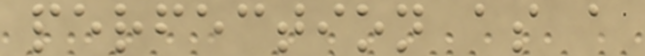perfection as a
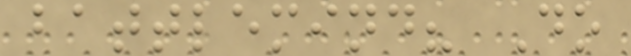battlemind? Do
